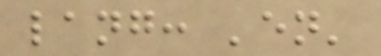lang: 'en'
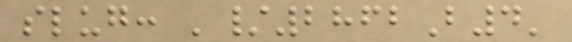slug: '/2862B4'
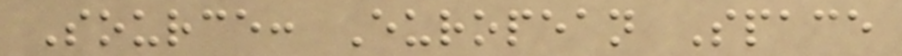Source: European Space
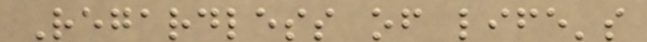Regardless of life's
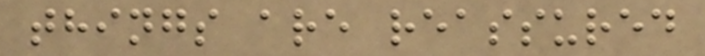things are reassured
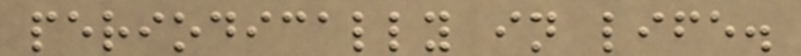periodically in life.
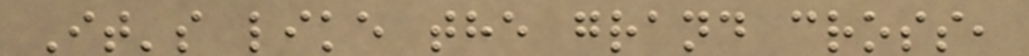It's like the grand cross,
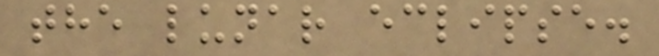the lunar eclipse.
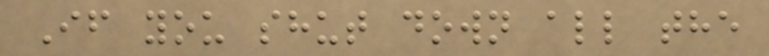If you shut down all the
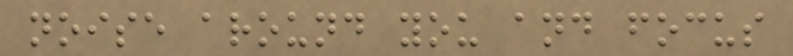noise around you and focus
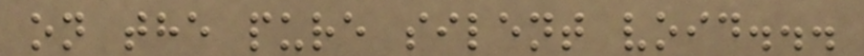on the pure silent void...
